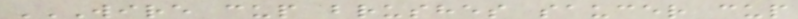WIRE CUP BRUSHES SAUCER CUP
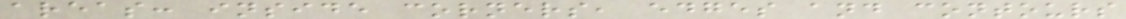areas: inside corners, edges and contours
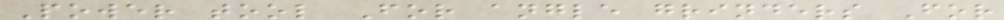Power tool For angle grinders For
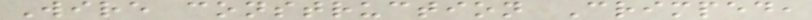Wire construction Crimped,
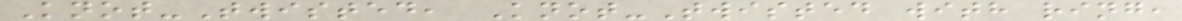Knot-Twisted, Knot-Twisted with ring,
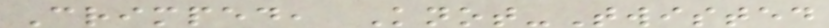Crimped, Knot-Twisted
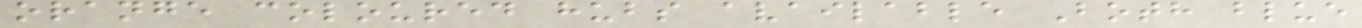orange coloured hubs available Both blue
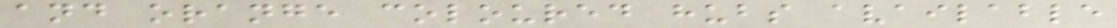and orange coloured hubs available
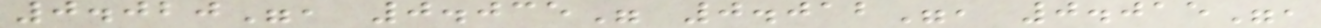0.020", 0.035" 0.012", 0.015",
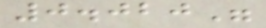0.020"
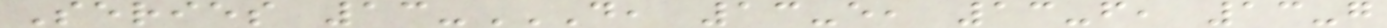Series 13-D, 13-E, 13-F, 13-G
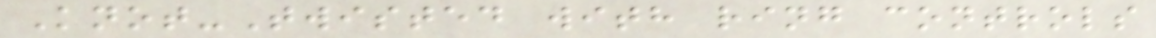Knot-Twisted with ring controls
